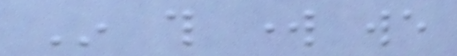In this work we
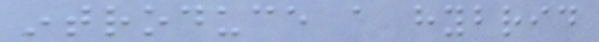introduce a hybrid
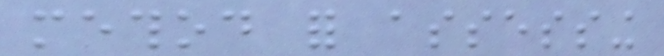method for assessing
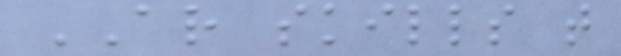AR skills that
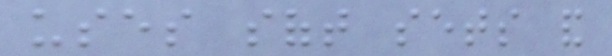uses soft sets and
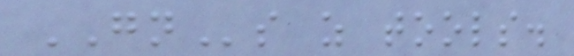GNs as tools.
